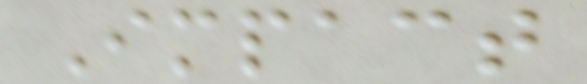Impact
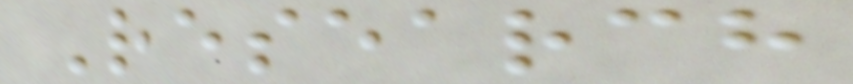Research
